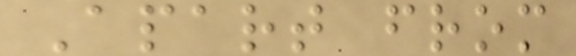Apart from
